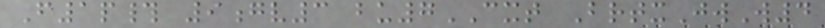F1p# 9gv3 bu7CXT BrtxJwW4
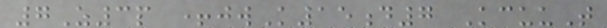7Z3p +jwK15d7 KcuuT
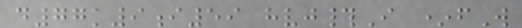d77k9i59 hvj#I *fW
